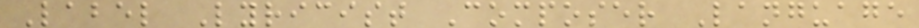Label Lyricist Composer Language
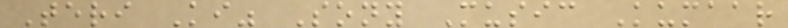Teri Ki" Sony Music Kumaar
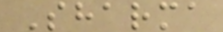Sharma
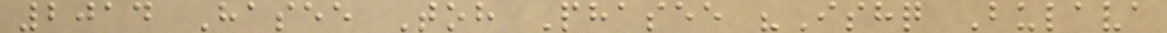2014 Hasee Toh Phasee "Ishq Bulava
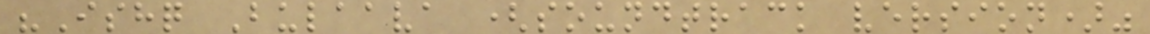"Ishq Bulaava (soundtrack version)"
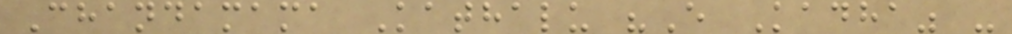Chandamama Kathalu "E Kadha" -
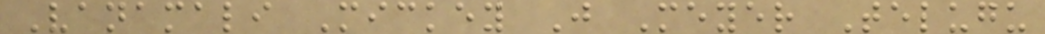Vanamali Mickey J Meyer Telugu
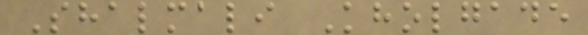Shalmali Kholgade
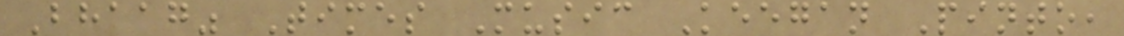Bhaag" Times Music Keegan Pinto,
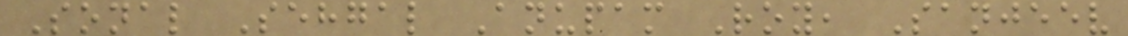Sonal Sehgal Anupam Roy, Sanjeev
